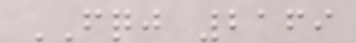FQJ 2169
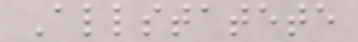Allstatete
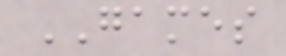GAMES
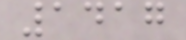1417
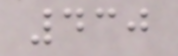430
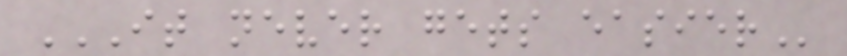IT NEVER GETS EASIER
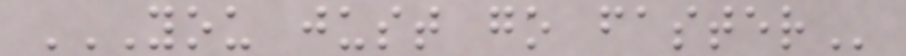YOU JUST GO FASTER
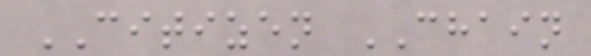CITIZEN CHAIN
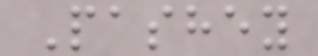Pashey
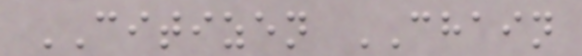CITIZEN CHAIN
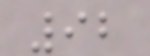92
